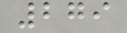279
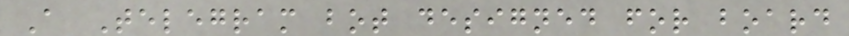A Telegram bot designed for board
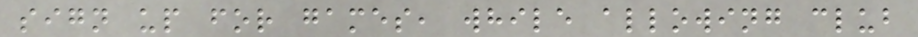sign up for games, while allowing club
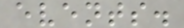events.
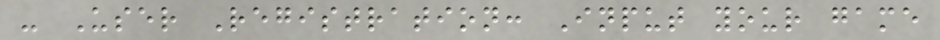- User Registration: Input your game
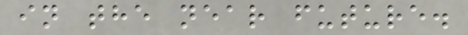in the near future.
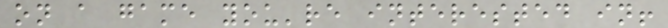on a game you're interested in!
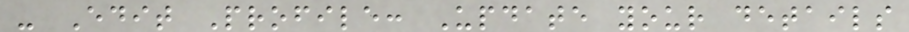- Edit Profile: Update your details
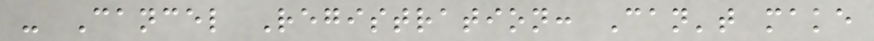- Cancel Registration: Can't make
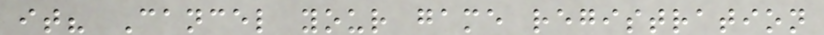it? Cancel your game registration
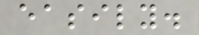easily.
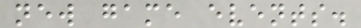new game events.
